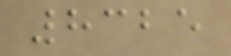8325
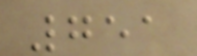751
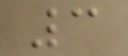3
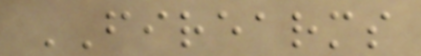FIREARMS
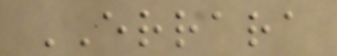ERRARA
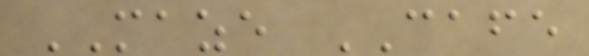MAZE CAFE
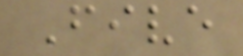Five
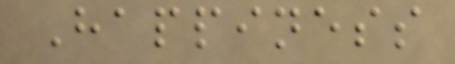Happiness
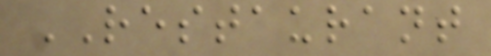RESTAURANT
